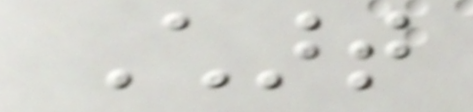Chart
